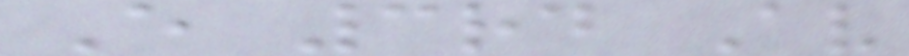E 3rd Av
